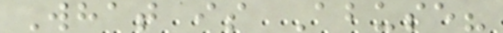What is Abuse?
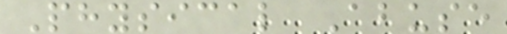Physical Abuse
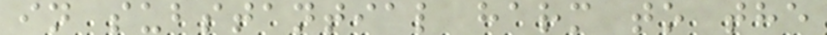in substantial harm to the
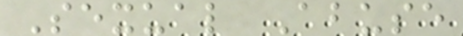Sexual Abuse
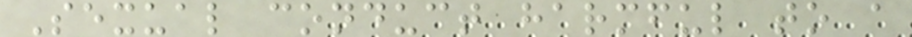Sexual conduct harmful to a
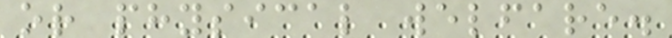or physical welfare.
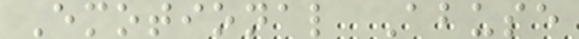Emotional Abuse
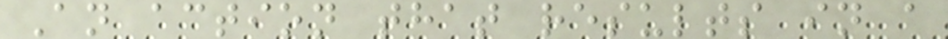An action that results in a
